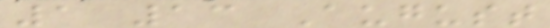1 13 August
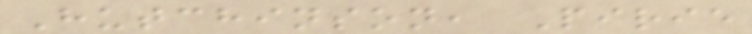Hutchinson, Pirie
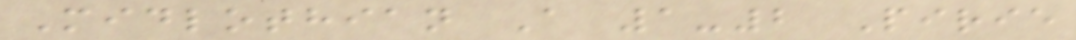Midlothian A 1-2 Pirie
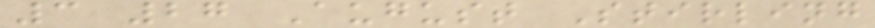3 27 August Stirling
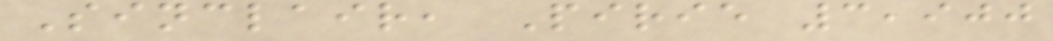Sinclair, Pirie 3,900
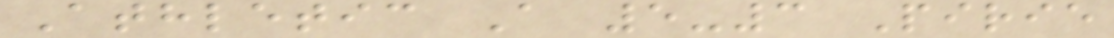Athletic A 5-3 Pirie
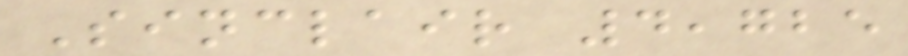Sinclair 4,725
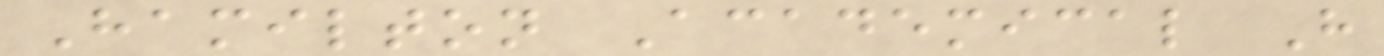Hamilton Academical H
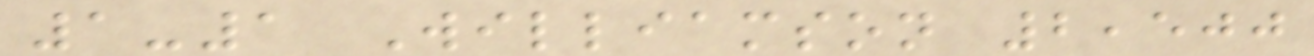1-1 Williamson 2,500
